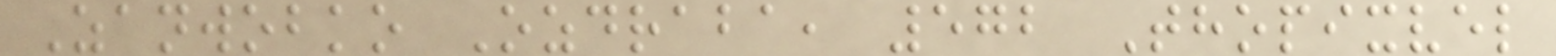Zanwobko Ozdraba, 572 Thopixvel
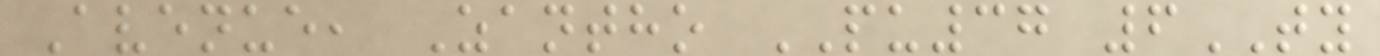Avenue, Zantho PU37 6TY
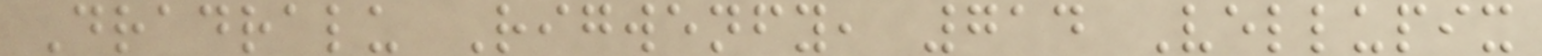Dradralu Rigwenfy, 714 Vellupix
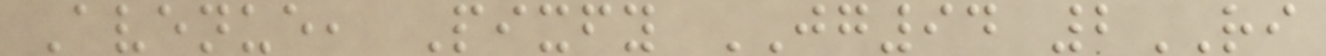Avenue, Pixfy JG94 2RI
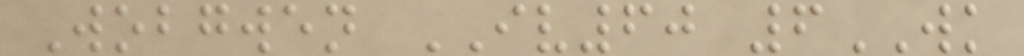Wobgwen IV60 6WK
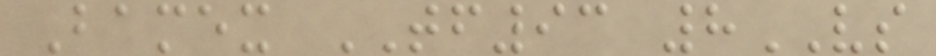Bamex TF93 8VS
